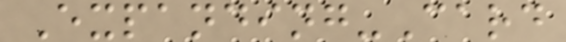Expanding-Card
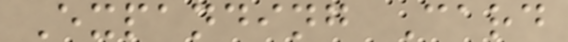Expanding Card
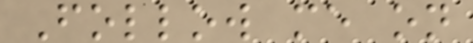Follow me on
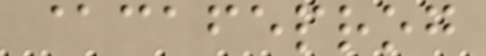@cafeprog
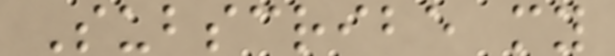Subscribe my
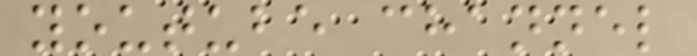youtube channel
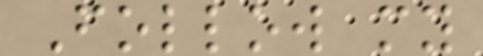Follow my
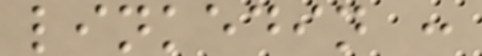linkedin :
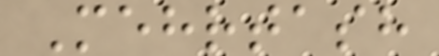Mehrtash
